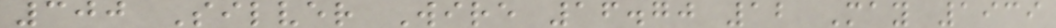300 Silver Wire 16.70 12 May 1939
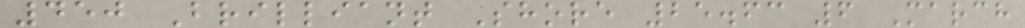450 Brilliant Shore 25.63 6 March
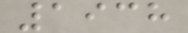1938
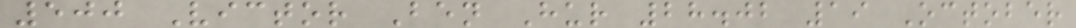500 Victor Ben Hur 28.02 19 October
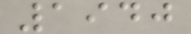1940
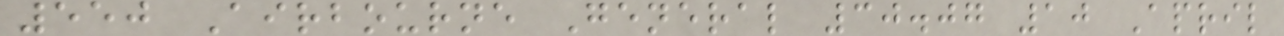550 Airbourne General 30.07 10 April
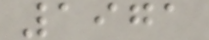1971
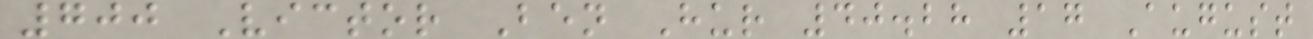700 Victor Ben Hur 40.28 17 August
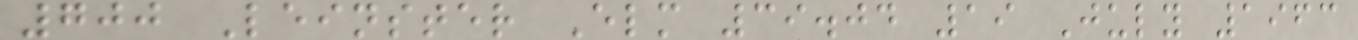700 Leinster Elm 39.04 19 July 1963
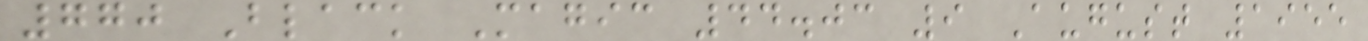770 Black Magic 44.03 9 August 1955
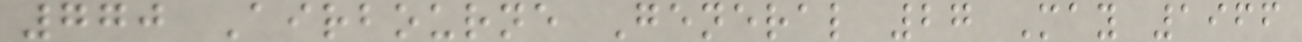770 Airbourne General 27 May 1966
